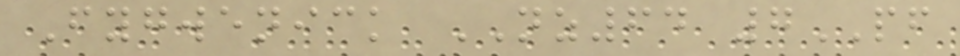Fygwenick NZ64 7PF
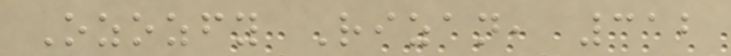Ozozfy Rizan, 312
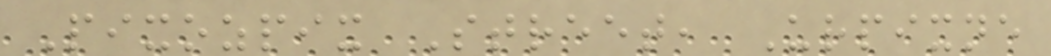Pixozpix Street, Urpixne
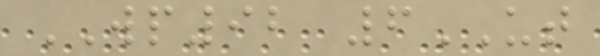WP92 6UT
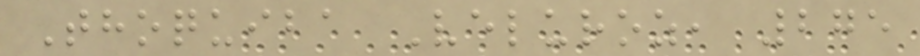Thoquiba Veluroz, 275
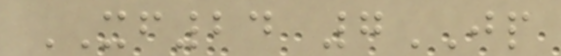XF24 7JP
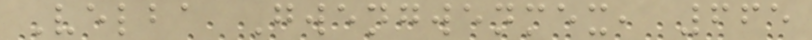Velba Gwengwenmex, 665
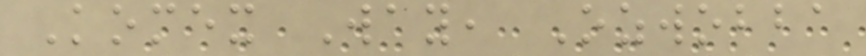Komex Way, Ozwobba
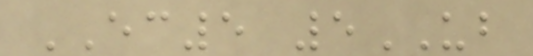EC5 5UB
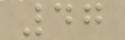47
